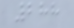288
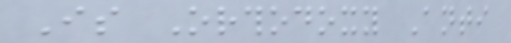Is Orthodoxy Anti
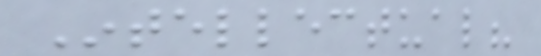Intellectual?
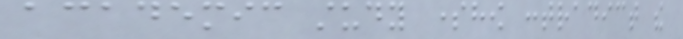academic study somehow contradict the
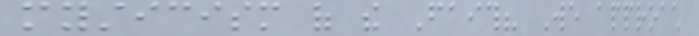mysticism of the Faith? We approach
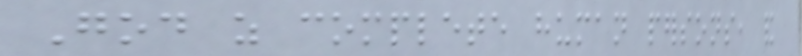God as complete human persons, and
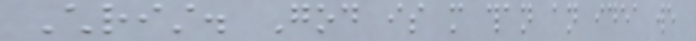Christ. God is more than an idea we
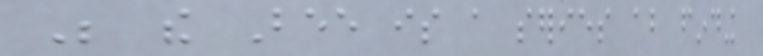Be the Bee is a series about finding
